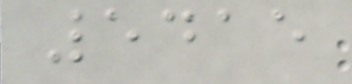5415
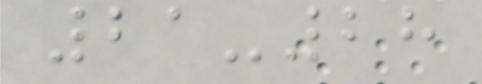21-28
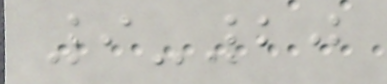9-20
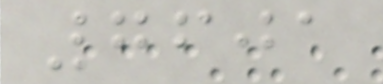7601
